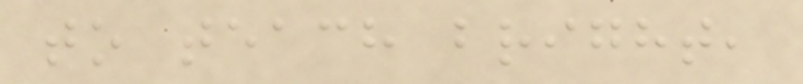to teach bright,
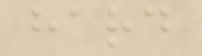hard
